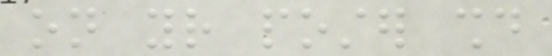on your poster should
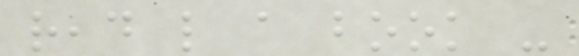read like a book -
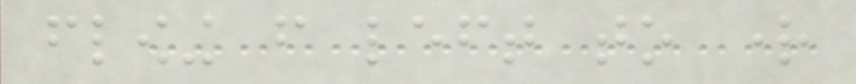flowing from left to right
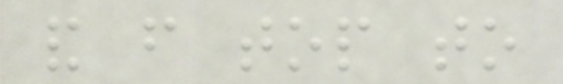and from top to
